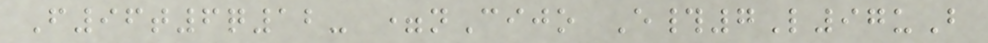F96t6q12- =nCijo E#7L97uB
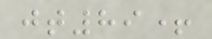jt89+
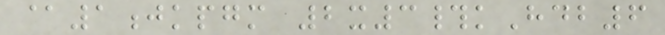@1jkpgm 2x3#kHdb6
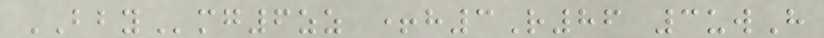BBYmg6zz +h3R86 3uwH
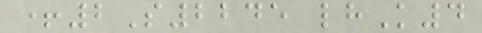+2S2245 lhK4
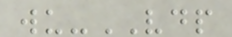wu-VDP
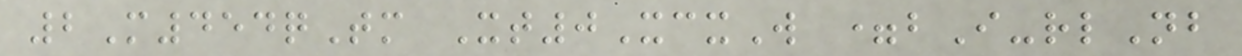2M454qTm Xt0XcxW =bI-rlNb
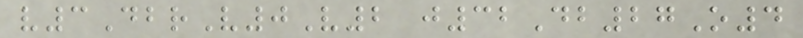v3DbrV0V2 j32Db27O4
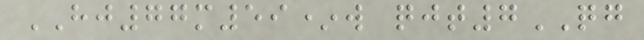HJ77m59*w qjt7QG
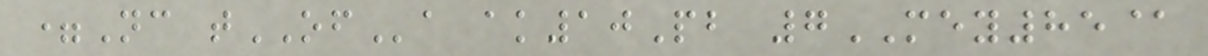=Nc tOFa ak10Pb 7MEY85@
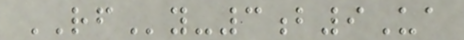RFy-3b9Ua
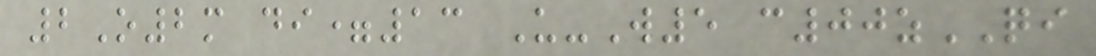2O2m di=13 U-W5 c00zQI
